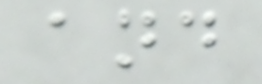and
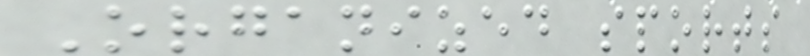Organized sports
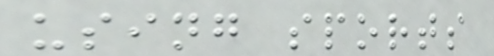using sports
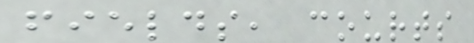fields, courts
